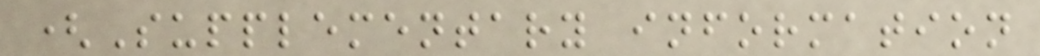(Supplementary information
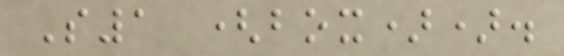S1 (box)).
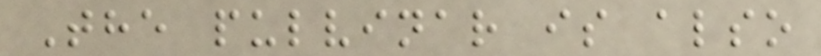The pulvinar is also
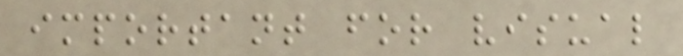important for visual
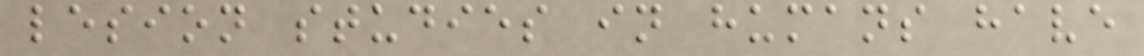lesion studies in humans have
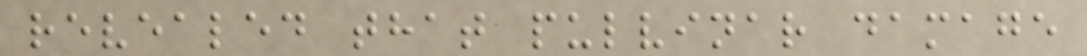revealed that pulvinar damage
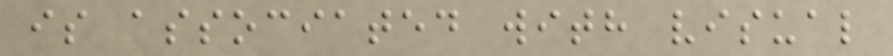is associated with visual
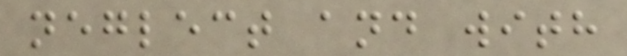neglect and with
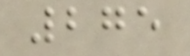275
